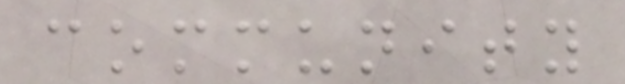community
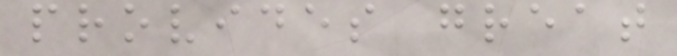provides great
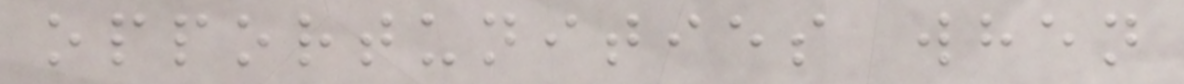opportunities when
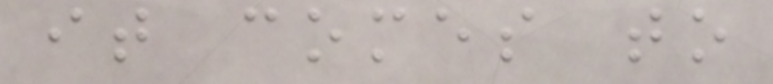it comes to
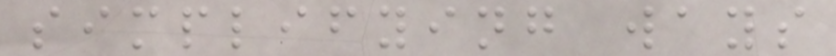simplifying ways
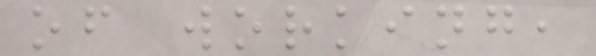of working,
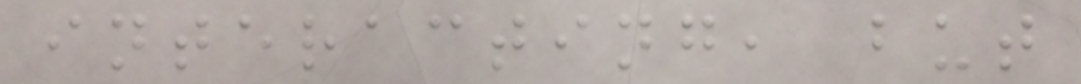interacting, but
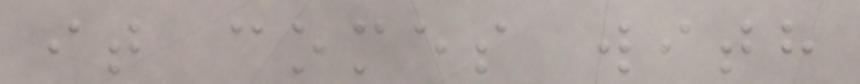it comes with
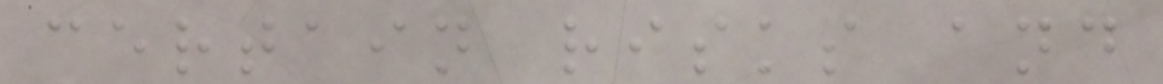certain risks and
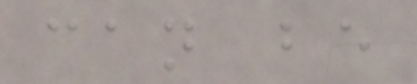can be
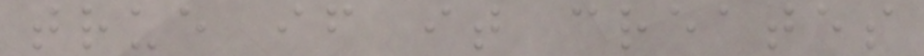true if it creates
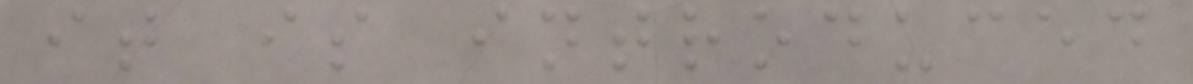it is introduced
